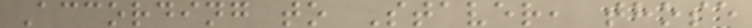According to Staver, those
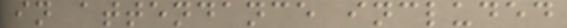in attendance included
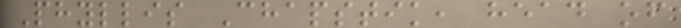Phyllis Chapstik, head of
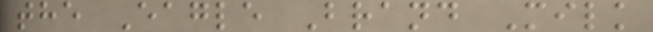the Eagle Brand Milk
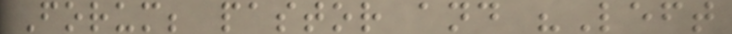Forum; pastor and "Left
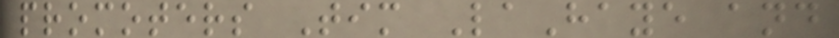promoters Tim LaHaye and
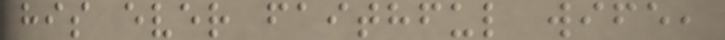his ever faithful wife,
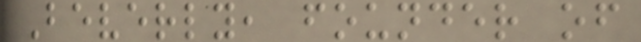Beverly, founder of
